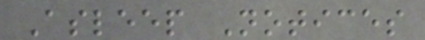Asleep Notices
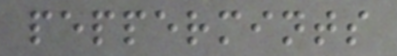peppermints
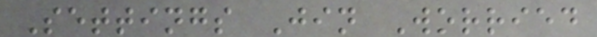Settings Jin Worried
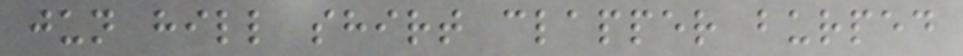jun hill shirt clapper burped
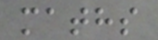maths
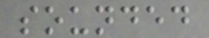sounded
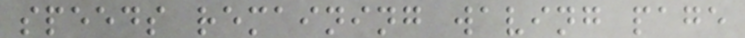speeds remaining waving page
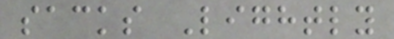sacks Lightly
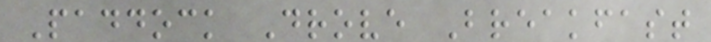Paddock Drove Breakfast
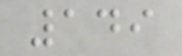149
